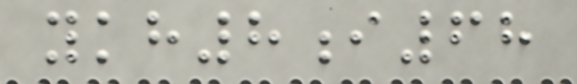ykh8i68
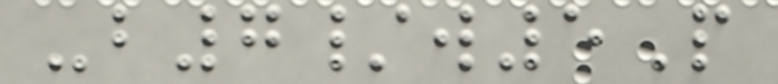-b7/w5P
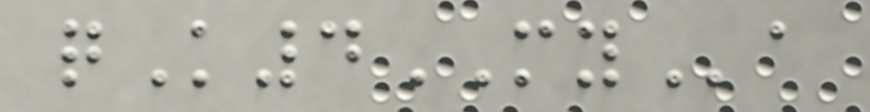qK4MYa
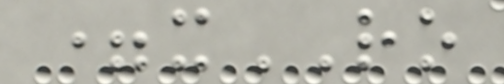=xRO
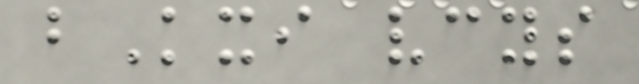bKxi vcys
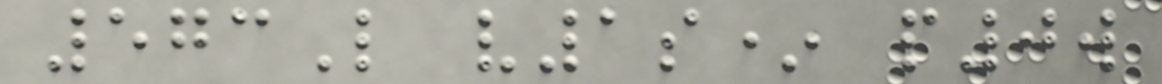573L v1s* p0w
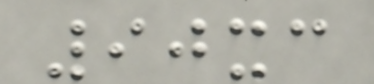90xc
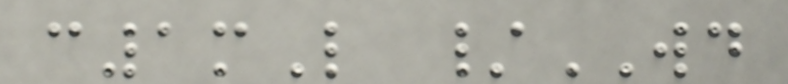c1mL /WD
